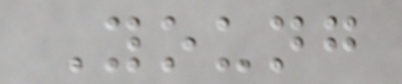Young
